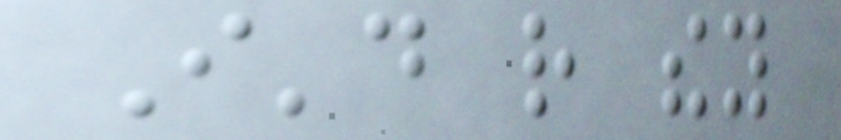I'd rather they
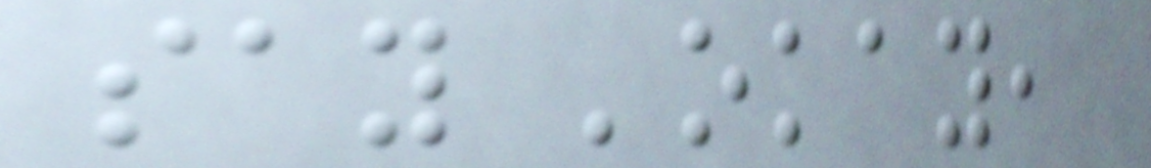say 'okay,
